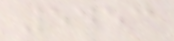5453
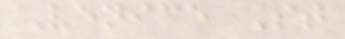Venice St
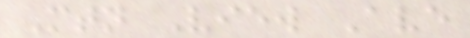Mtn View Ave
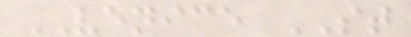VENICE ST
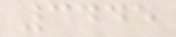3445
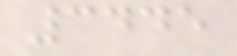3445
